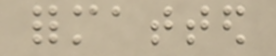formatted
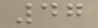47
